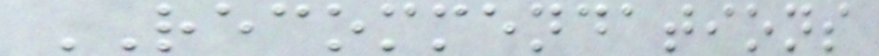RECOMMENDATIONS
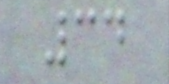34
